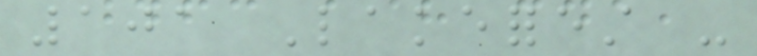101 Lakeforest -
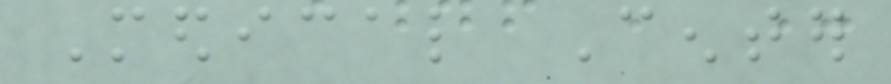Medical Center
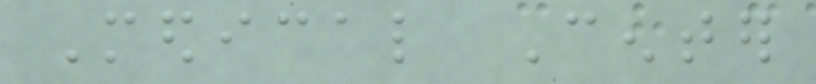Medical Center
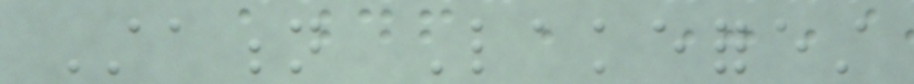Station Lakeforest
